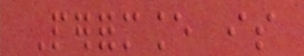Performance is
